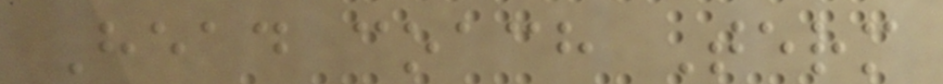Head coach Term
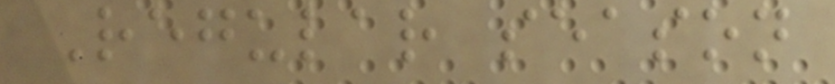Regular season
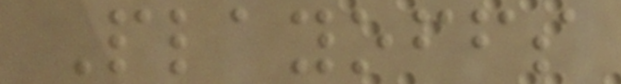Playoffs
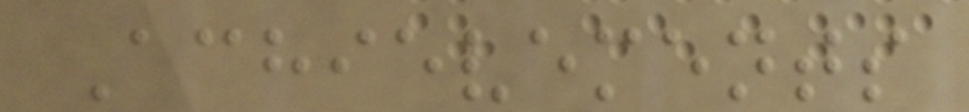Achievements
